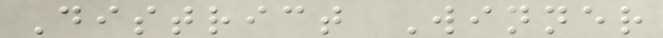District Winner
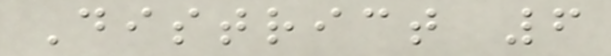District 6
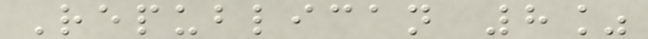Republican 8%
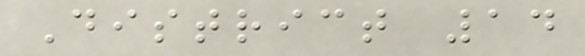District 14
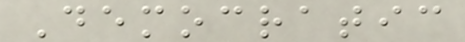Democratic
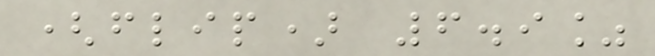(flip) 6.9%
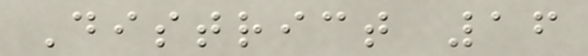District 16
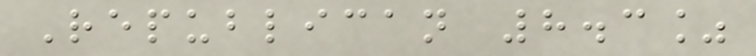Republican 8.3%
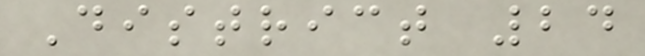District 24
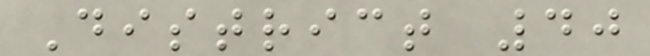District 40
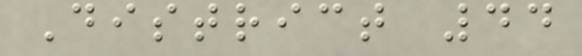District 44
